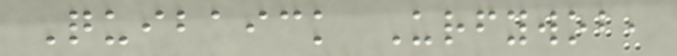Quibaick Urfywob,
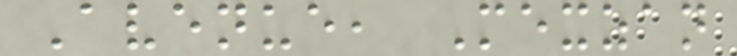Avenue, Mexzan
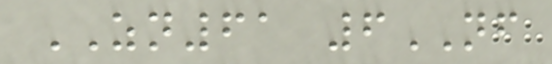ZN61 6NF
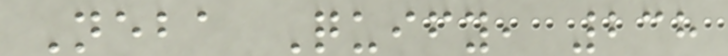Neba Quify, 238
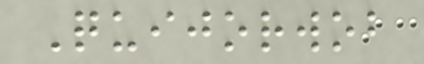Quijorwob
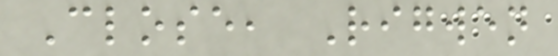Close, Rigwen
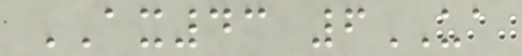AX43 6UA
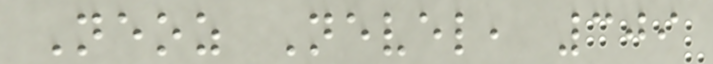Neoz Nevel, 309
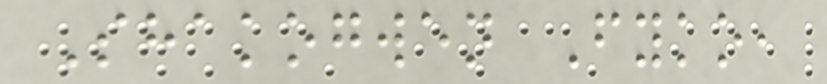Shakogwen Fyko,
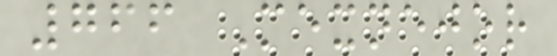766 Mexnejor
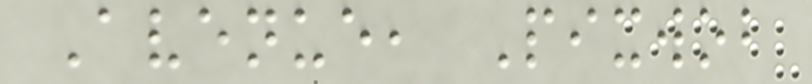Avenue, Pixwob
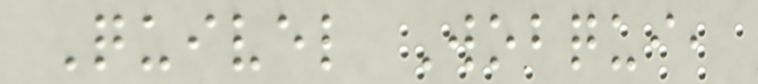Quivel Wobqui,
